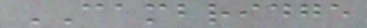CAMBRIDGE
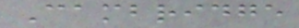Cambridge
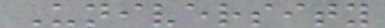University
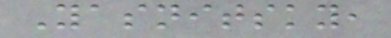Yasnitsky,
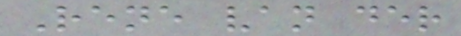Rene van der
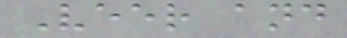Veer and
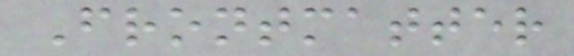Frontmatter
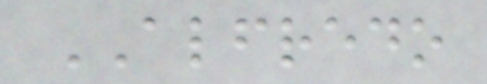ALFREDO
